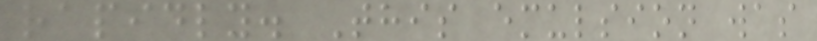rapidly. This emulsion was
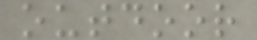outdoor
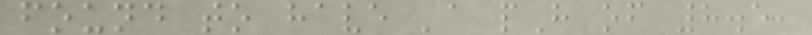found to have 'a pH of 8.5,
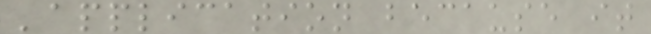'application because it
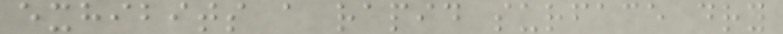exhibits a rapid surface dry
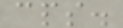cps.
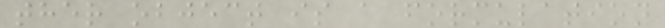ther object is a formulation
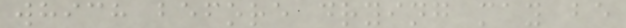which before drying may be
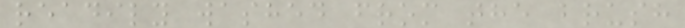readily washed from the brush
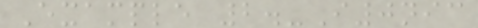Example 2.-I0nic
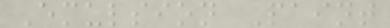Emulsion Paint
